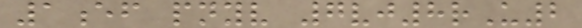1ef pnyv 7vj8rU2
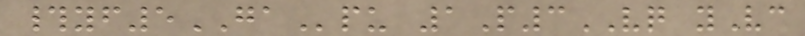#yf5GApu 1P3VQ yVc
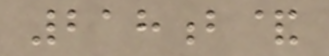218b&
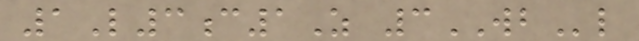1L3c1Z 3WBl
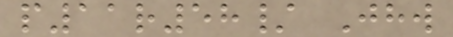p11r58/ Jhw
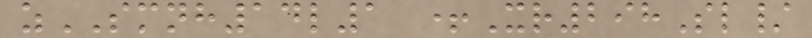zSMNH14l1 +Xr298Sl/
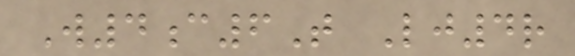W4c6T Lj4r
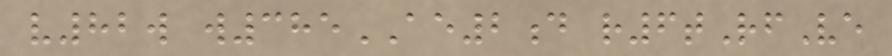v82w w385AE2d r6tRfVe
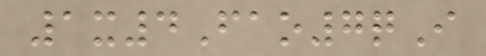1x4Fao7qI
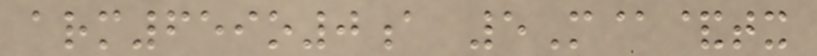arm659o0a 5M@&tx
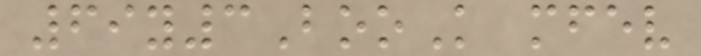69y3BooK mfev
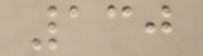130
